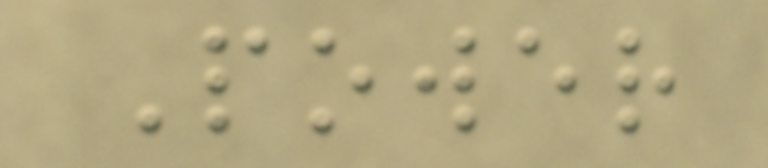Power
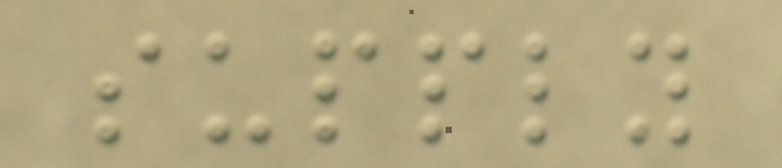supply
